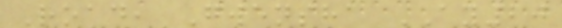Road, Gwensha AY20
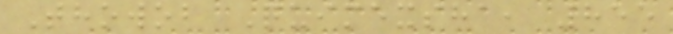Thowob Quimexsha, 855
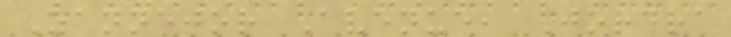Zannejor Avenue, Jordra
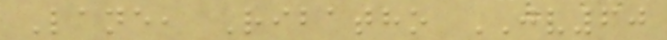Lane, Ribatho JV60
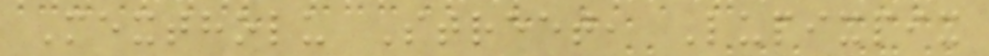Mextholu Street, Lupixpix
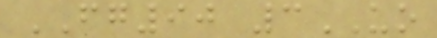FG90 3UO
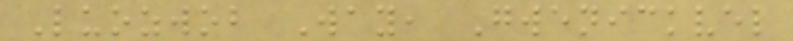Luozwob Way, Gwenickvel
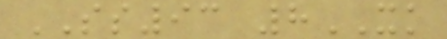SS93 8XK
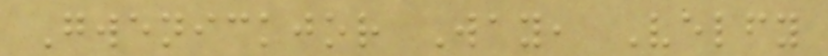Gwenickjor Way, Velfy
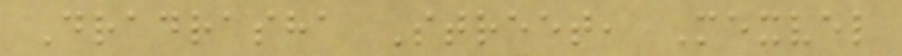Dradrasha Street, Mexvel
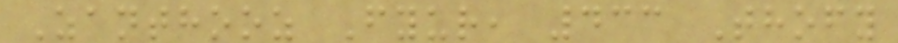Zanthooz Fyur, 433 Thofy
